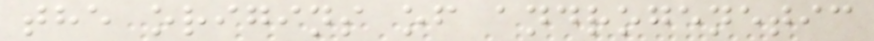the origins of androgenetic
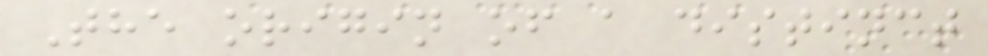The origin of a distinct
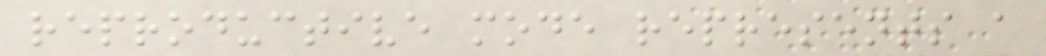reproductive mode represents a
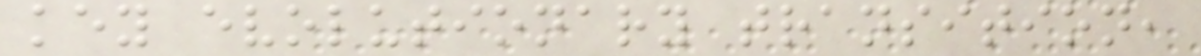key evolutionary transition,
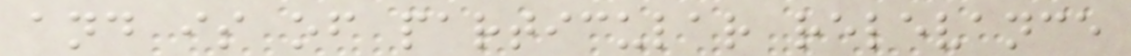and is of particular relevance
